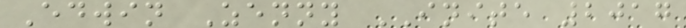Edwin Zenny INITE 2017
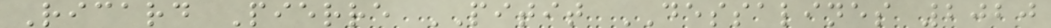Ricard Pierre PITIT DESSALINES 2020
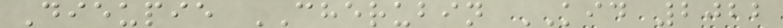Dieupie CHERUBIN KID 2022
